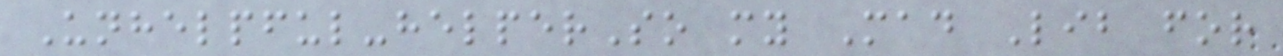Unhelpful-helperSo my Mad Lib for
